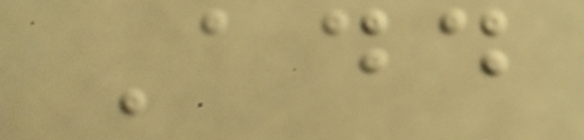Add
